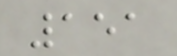151
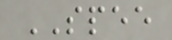SPEE
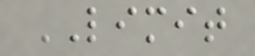LIMIT
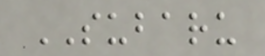SUBARU
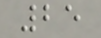25
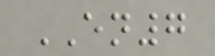EN7
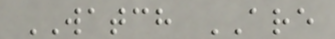WATCH ARE
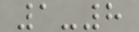1-8
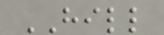HILL
